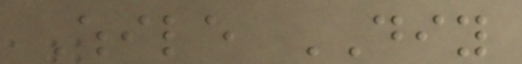While DIY
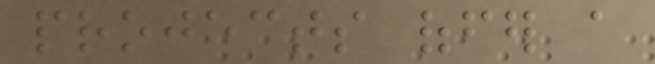projects offer a
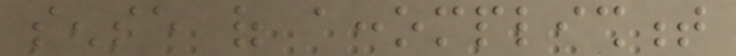sense of accomplishment
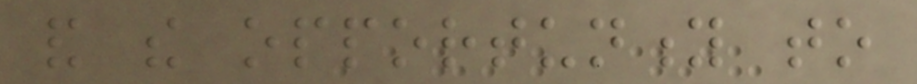and the opportunity to
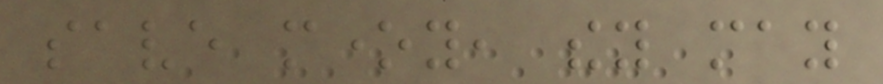save money, they may
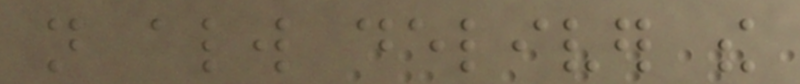not always deliver the
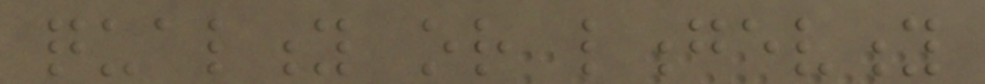quality or longevity
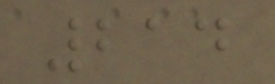214
